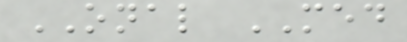ONAL MED
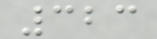323
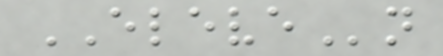ELEVEn
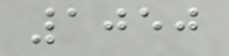1050
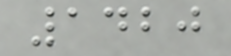1420
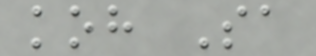koh Sa
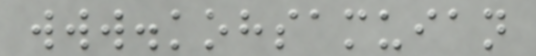www.kohsamuian
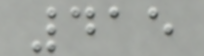415
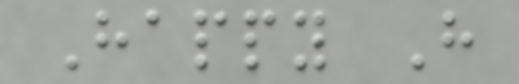Happy H
